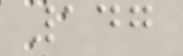147
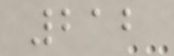212
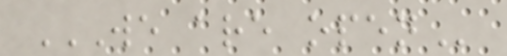WE ARE OPEN
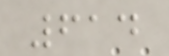614
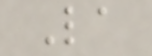La
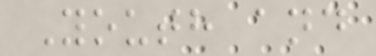Youth and
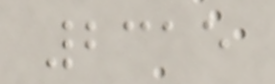2315
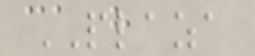PLAZA
